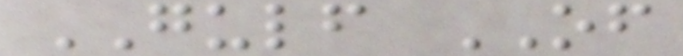GULF OF
